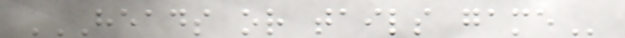HEADS OR TAILS GAME
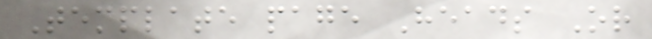Template page Heads Or
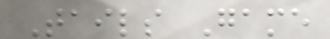Tails Game
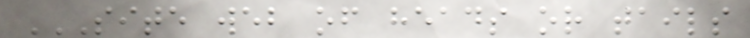SITE WEB OF HEADS OR TAILS
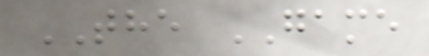THE GAME
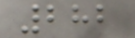282
